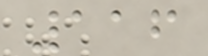116
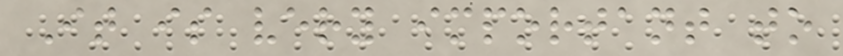It is very important to
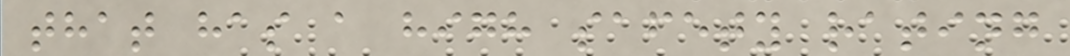that has a high safety rating
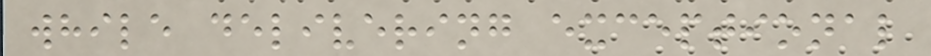while delivering exceptional
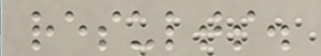results.
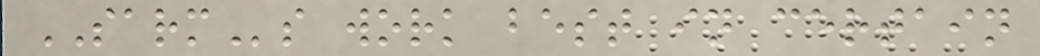SARMs work best in certain
